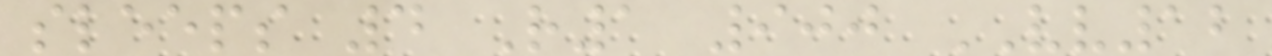sleeps 4 R1 900 VV12
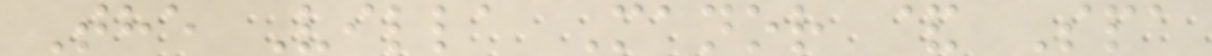The Villa Manor & Spa
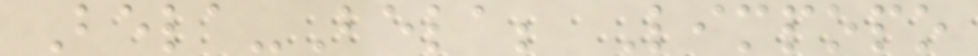Bela-Bela; Limpopo
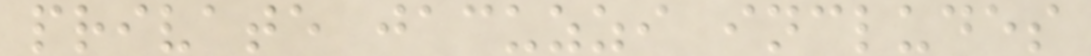private jacuzzi includes
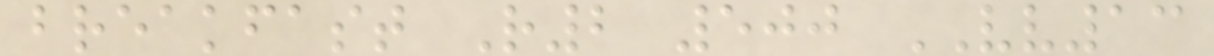breakfast R2 500 VV13
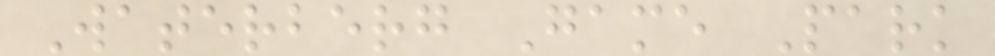Waterberg Game Park
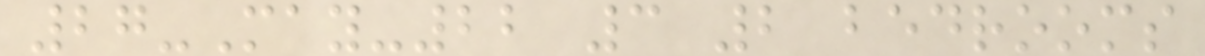27-May-22 3 2 bedrooms
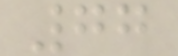77
